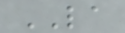LA
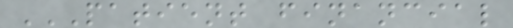PATIENT FINANCIAL
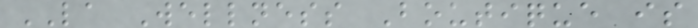LA Wellness Boutique is
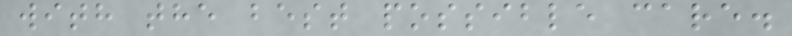with the best possible care.
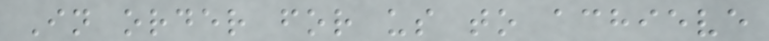In order for us to achieve
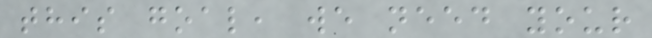this goal, we need your
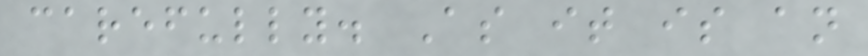carefully. As it is an
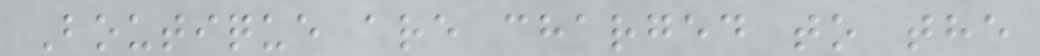Boutique are charged to the
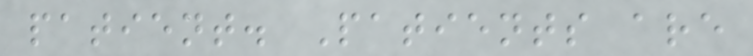patient. Patients are
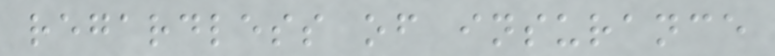regardless of insurance
